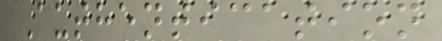Authentication
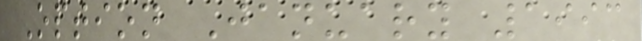Option January 1993
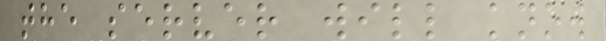the server will know
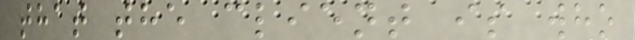that the client is who
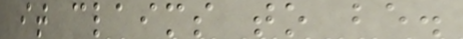it claims to be.
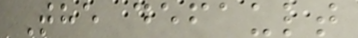The default
